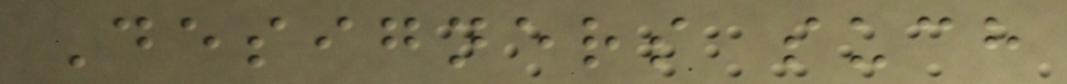Designers such
